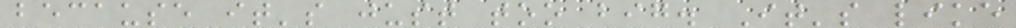because it's just too big. It's like
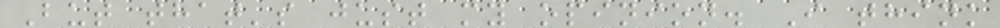But that's just my opinion. I think
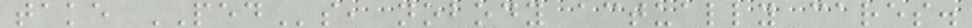take PEDs, nobody actually cares.
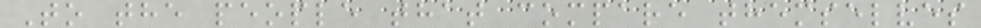To the people that compare themselves
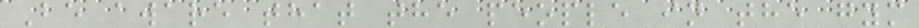Be aware that the people in the gym
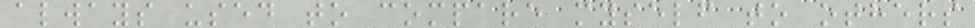always used to compare myself to others
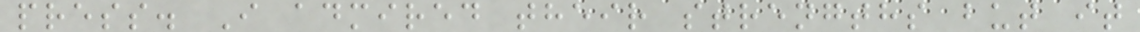press. I admired their strengths but it
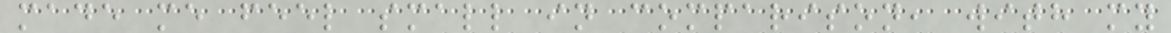made me feel small in comparison, with my
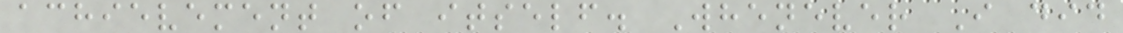achievement of itself. Whenever I did
